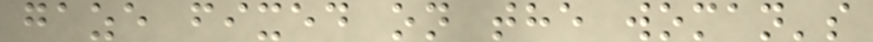gaze fixed on the woman's
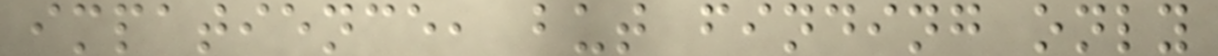impatience, but finding only
